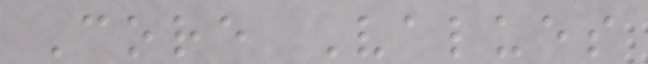Core Values
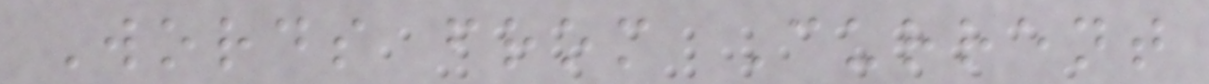Words from Current
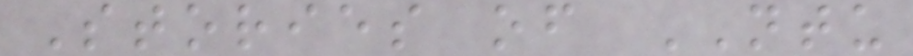Stories of NTU
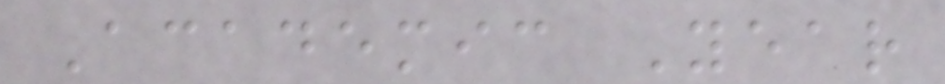Academic Year
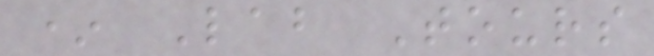* Lab Tours
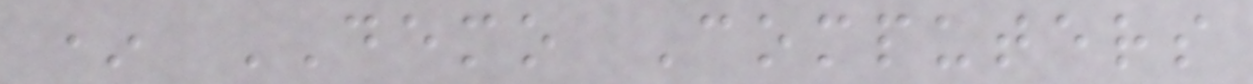* DEMO Computers
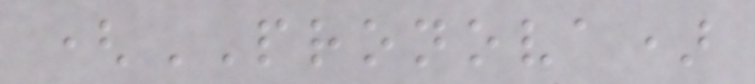(PRONOVA)
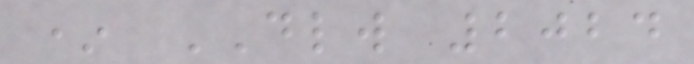* DLW 2024
